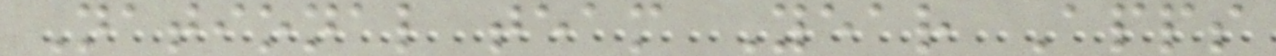National team Year Apps
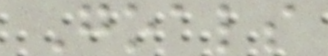Goals
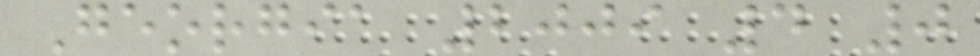Georgia 2009 4 0
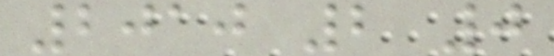2010 2 0
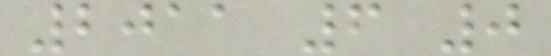2011 6 0
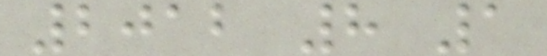2012 8 1
